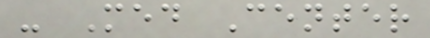- Med Center
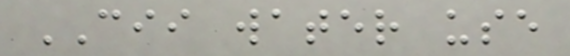CII water use
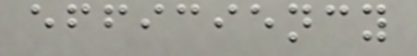efficiency
